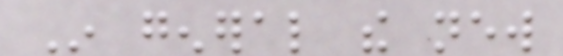In general the new
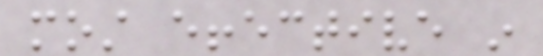most effective in
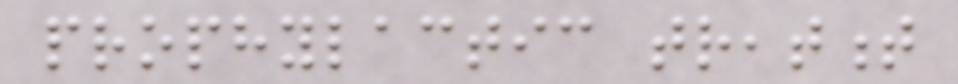prophylactic treatment
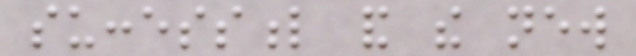successful and the new
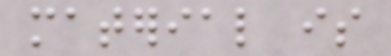material is
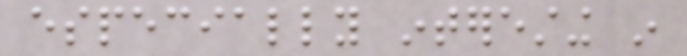especially interesting in
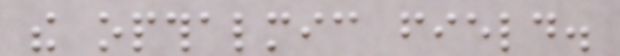the opthalmic field.
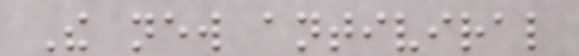The new antiviral
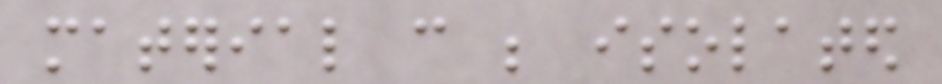material can be isolated
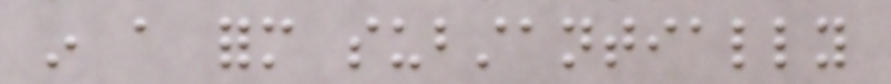in a form substantially
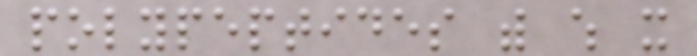polypeptides with which it
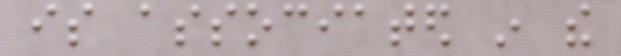is associated in the
